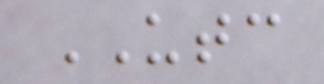UTC
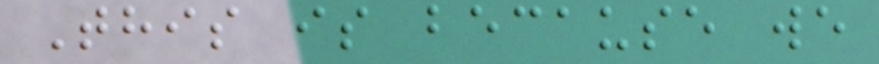This is because we
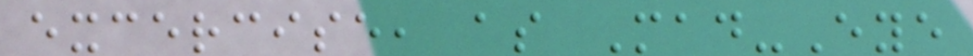excercise, as Mad-Eye
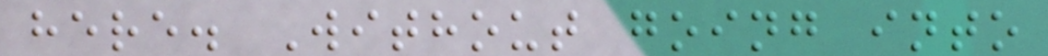here. Without going into
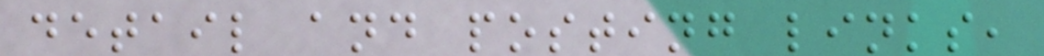detail and posting links,
